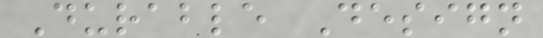Durable Design
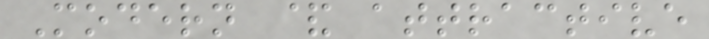Modern & attractive
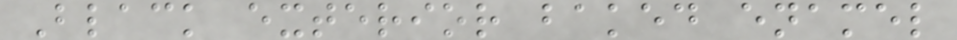Black exterior baked enamel
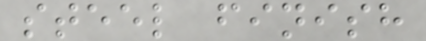steel finish
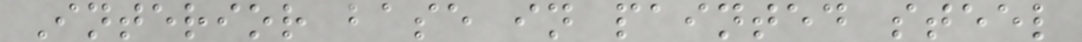Interior base in painted steel
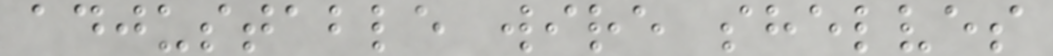adjustable wire shelves
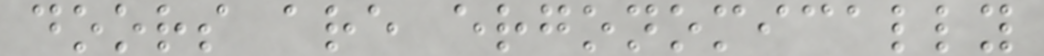doors are ergonomically
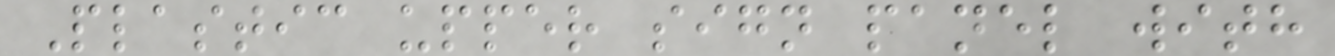Plastic upper sign panel with
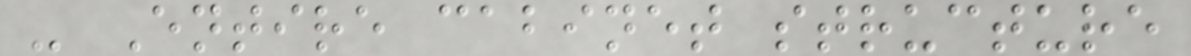- Entire cabinet structure
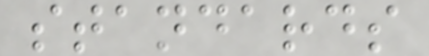standards
